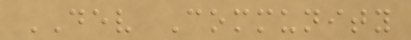DEV Community
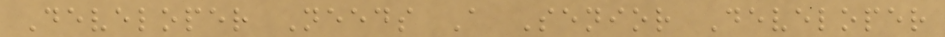Developer Needs A Senior Developer
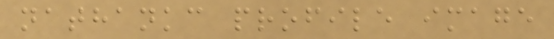nathankc profile image
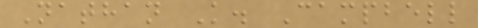Nathan K. Campbell
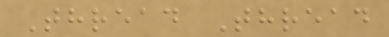Thread Thread
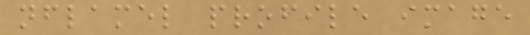nflamel profile image
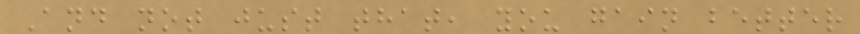And not just that, you gain better
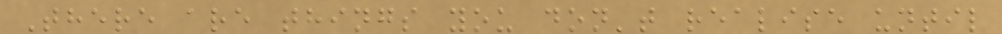There are things you don't realise until
